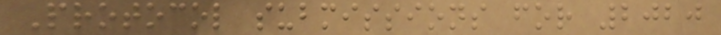Protocol submissions for 2020
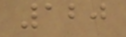120
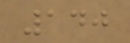140
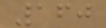160
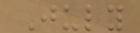July
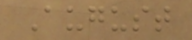August
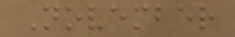November
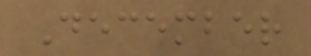December
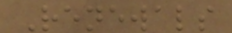Renewals
